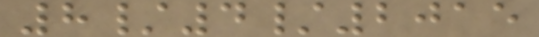8/4/2015
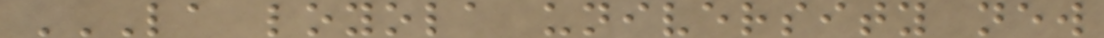LA LOYOLA UNIVERSITY NEW
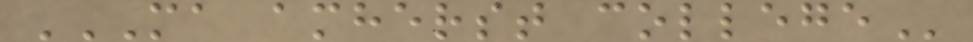MA AMHERST COLLEGE
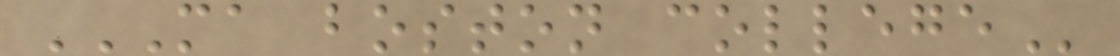MA BOSTON COLLEGE
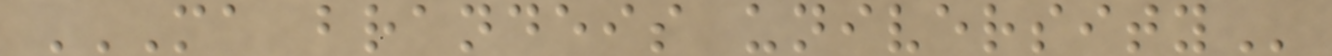MA BRANDEIS UNIVERSITY
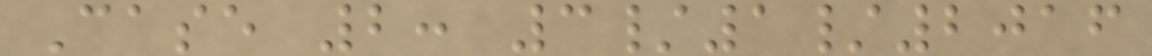Case 2: 3/1/2016
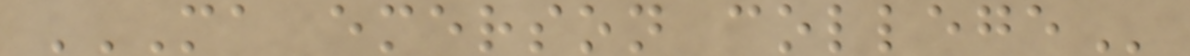MA EMERSON COLLEGE
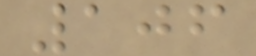106
